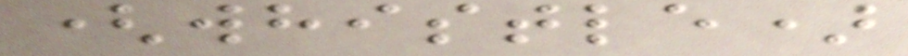(whistle)
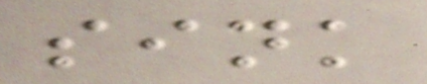sink
